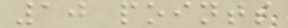10 points
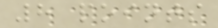8 points
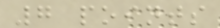7 points
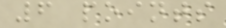6 points
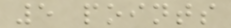5 points
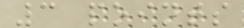3 points
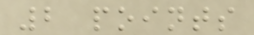2 points
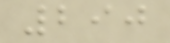290
